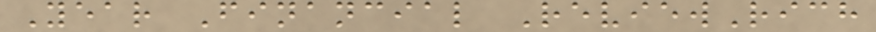Year Financial ReviewRich
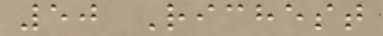50 Richest
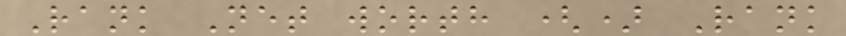Rank Net worth () Rank
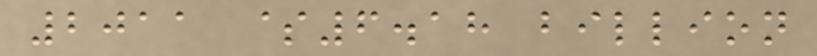2011 $6.18 billion
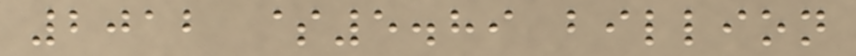2012 $5.89 billion
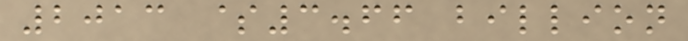2013 $3.66 billion
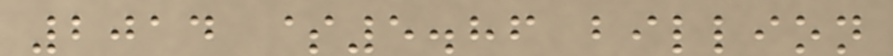2014 $5.86 billion
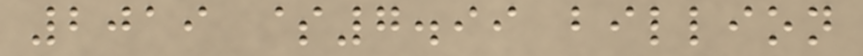2019 $7.99 billion
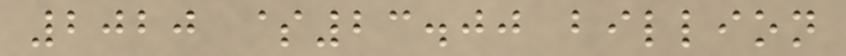2020 $23.00 billion
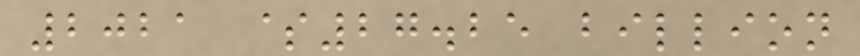2021 $27.25 billion
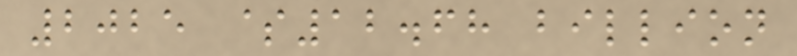2025 $12.68 billion
